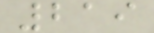219
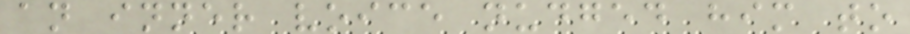an inner voice nudged him to
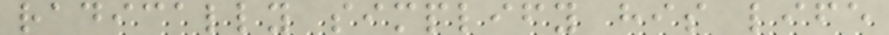radically simplify his life
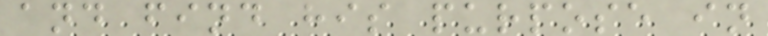and find his purpose in
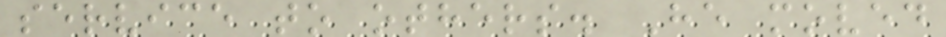service to others. He moved
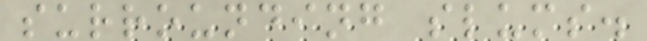surrounding slums.
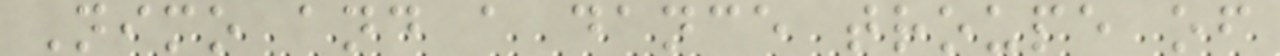Nimo and a dance troupe of
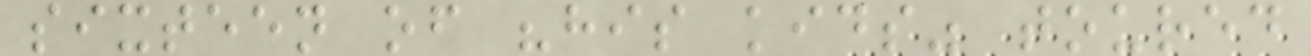sixteen of "his kids" toured
